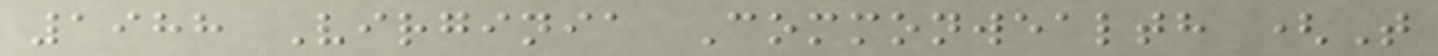1988 Virginia Commonwealth (T
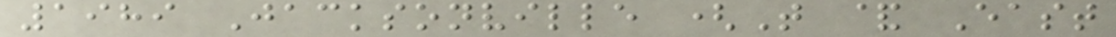1989 Jacksonville (T & East
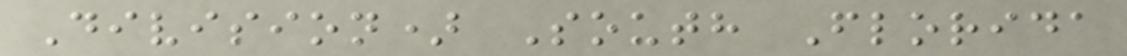Division) South Florida
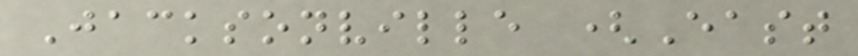Jacksonville (East
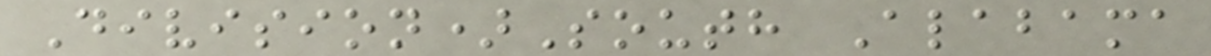Division)South Alabama
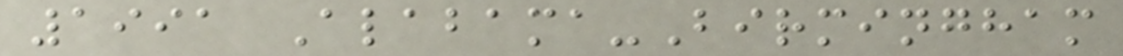1991 Alabama-Birmingham
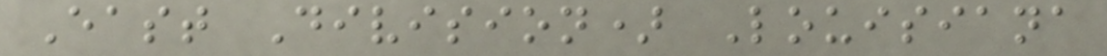East Division) Louisiana
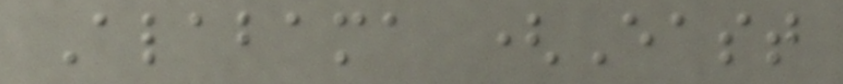Alabama (East
